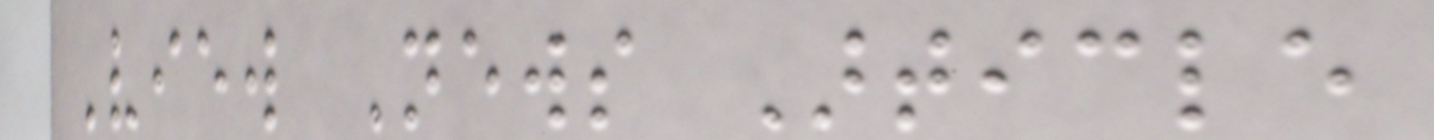View News Article
